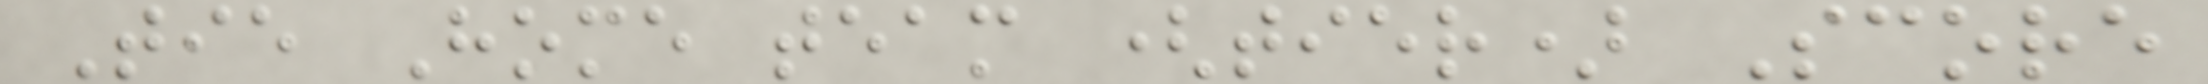Tie Home team (tier) Score
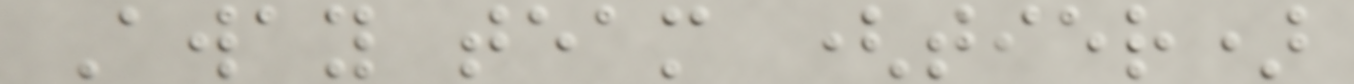Away team (tier)
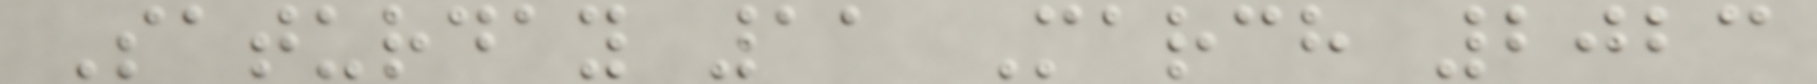Saturday 11 March 2023
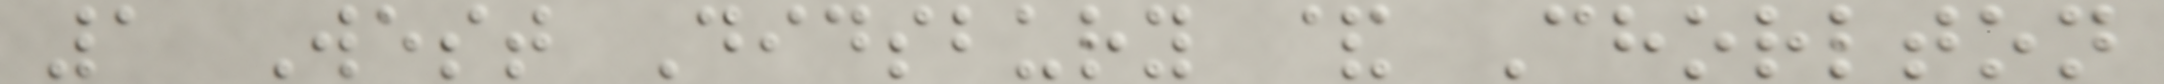1 West Didsbury & Chorlton
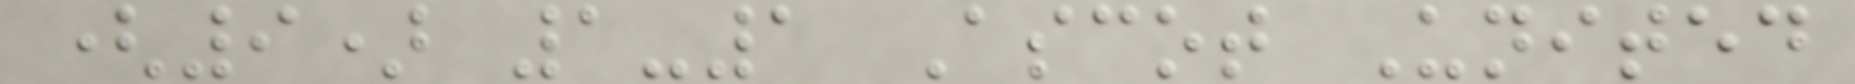(9) 1-1 Ascot United
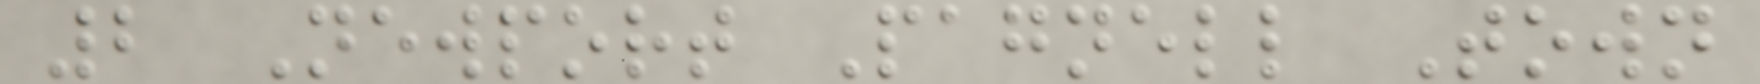2 Newport Pagnell Town
